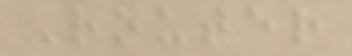Router
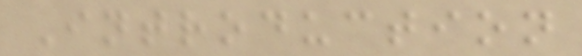Introduction
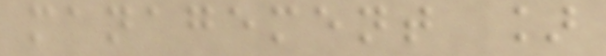management ]
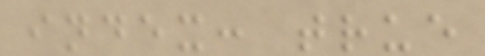index: true
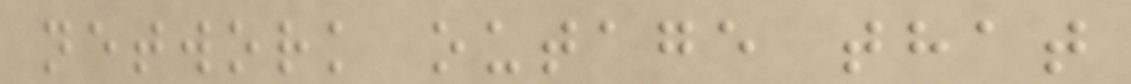network outage that
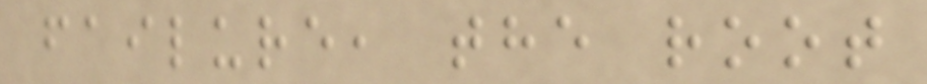failure, the root
